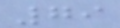79
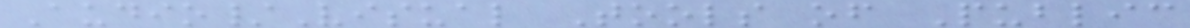Audio/Visual Tools of Public
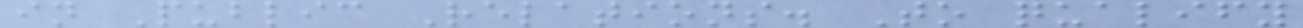in Public Relations. To qualify
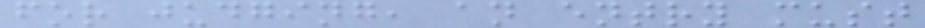for judging, an entry must
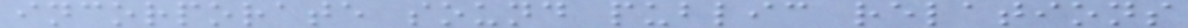incorporate sound public relations
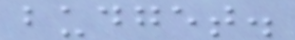budget.
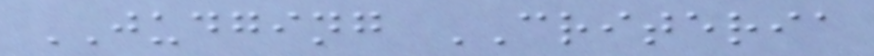JUDGING CRITERIA
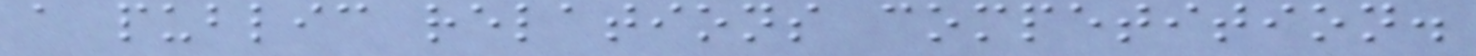a public relations competition.
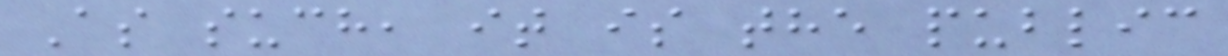As such, it is the public
